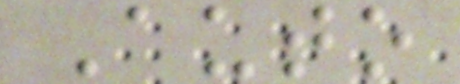Auto
